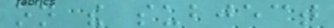on the subject
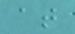at
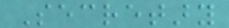Secretary
